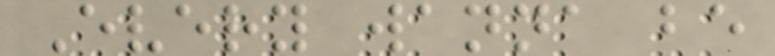Every wanna be
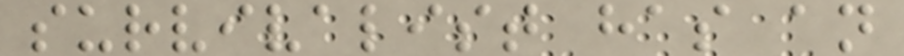survivalist has an
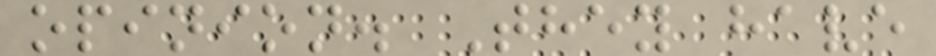opinion. They have
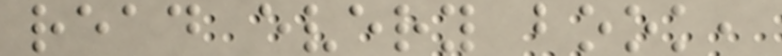read every book,
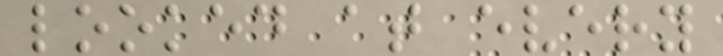looked at every
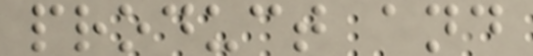product and
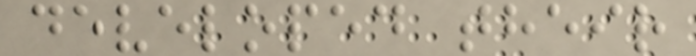developed their
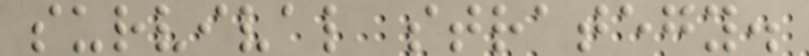survival strategy.
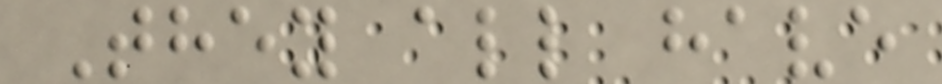They all have
